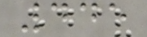445
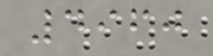4960
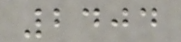2404
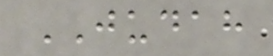JUDAH
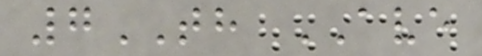7TH AVE
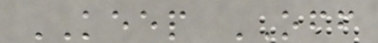KEEP OFF
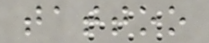tattoo
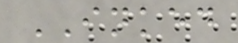INKED
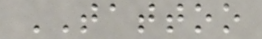TATTOO
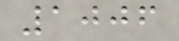1006
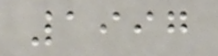1997
